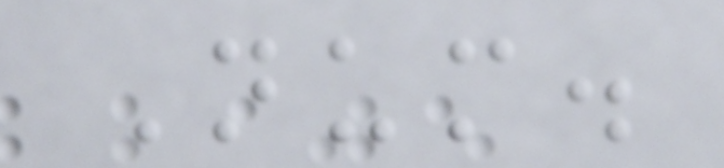Num.
